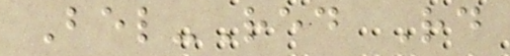Bel-Red Rd
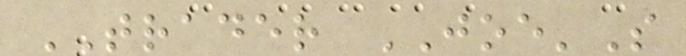TRADER JOE'S
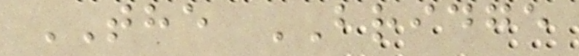THE BRIDGE
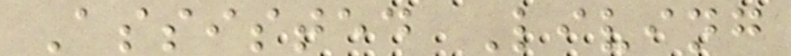Assisted Living
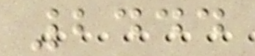2444
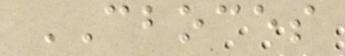CBOCES
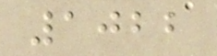1022
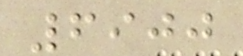6900
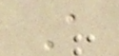A
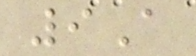9A
